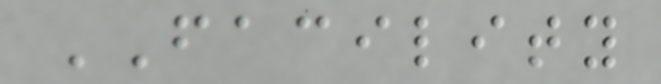FACILITY
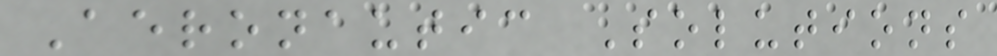Aeronautic Solutions
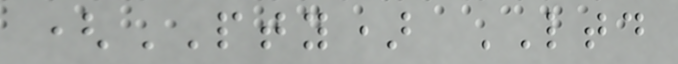(PTY) LTD
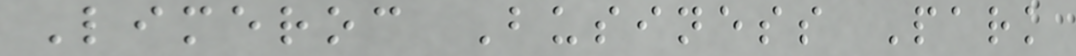Limeroc Business Park
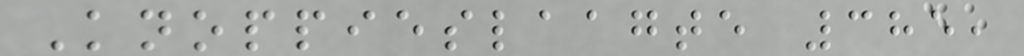Knoppieslaagte 385,
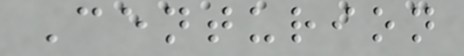Centurion
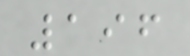196
